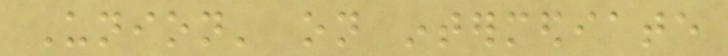Union' on intermediate
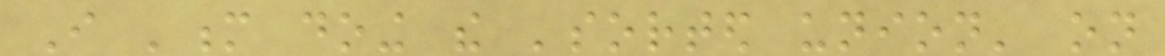I 'm doing the 'sorted union' on
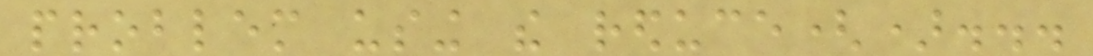problem using the reduce()...
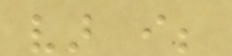var i;
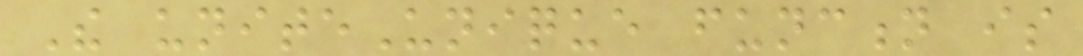The uniteUnique function is
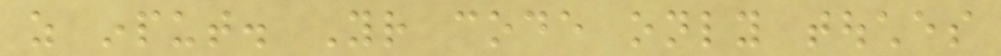as input. Your code only touches
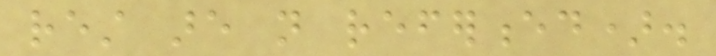rest are not referenced).
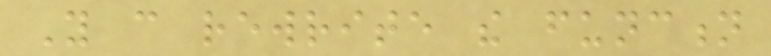You can rewrite the function
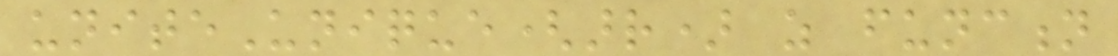uniteUnique(arr) as function
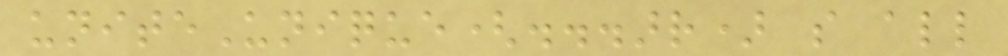uniteUnique(...arr) so all
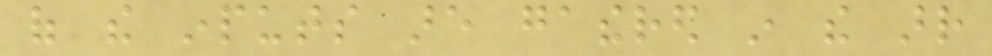of the inputs are gathered in the arr
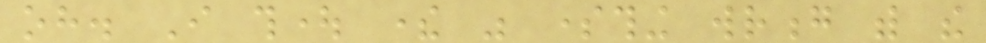oh. I thought there was something wrong with the
